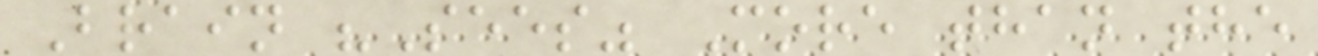Brain "Sees" More than the
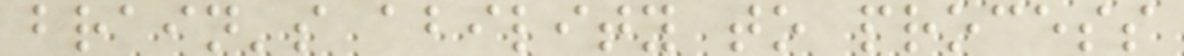brain's ability to process
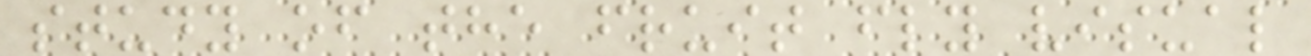study of the fruit fly visual
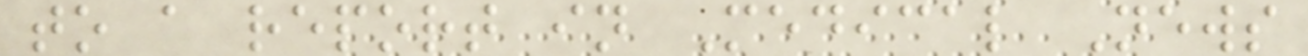to a report in Medical News
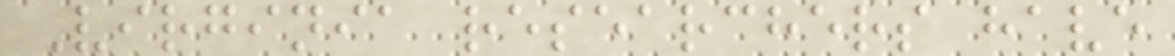Virginia researchers have
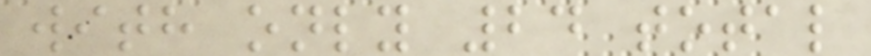with only 24 total
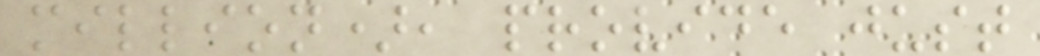million), provide just
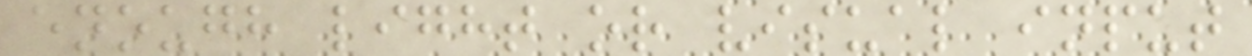enough light or visual input
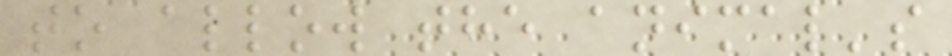to allow the animal's
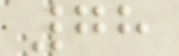78
